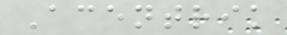Acentrik
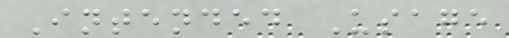Intended Usage
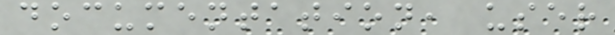documentation, user
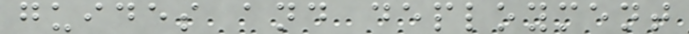guides and deployment
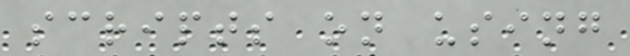scripts on using
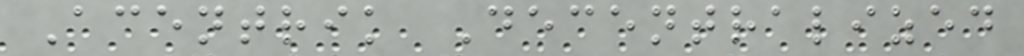Acentrik Decentralized
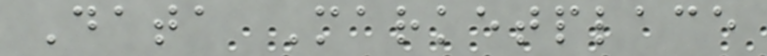Data Marketplace
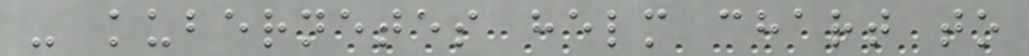- kubernetes helm chart to
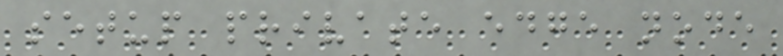setup private edge node
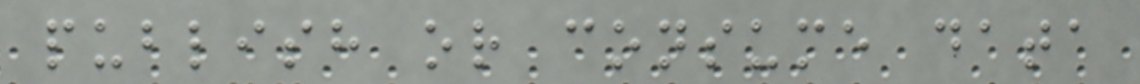publish or consume data
